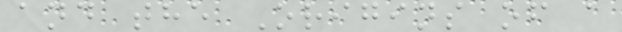and the Origins of a
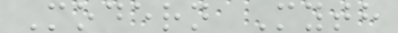Modern Myth
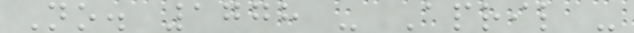No. 1778 - April -
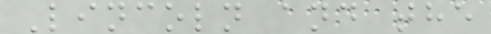Lincoln and the
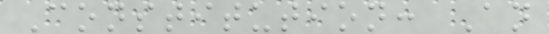Constitution: An
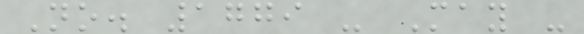No. 1779 - May -
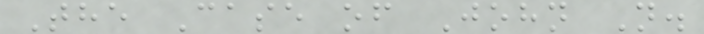The Case of John N.
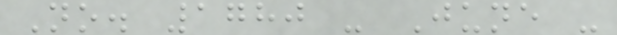No. 1780 - June -
